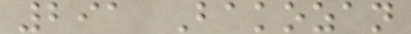291 Bakozan
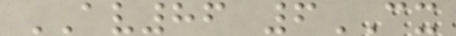AV86 6CX
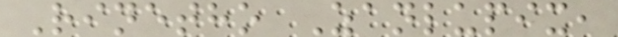Rinetho Zanlupix,
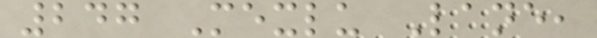247 Mexlu Lane,
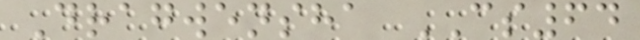Dragwensha CS64
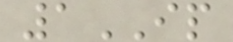1IP
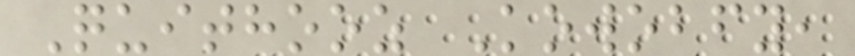Quithooz Kowobfy,
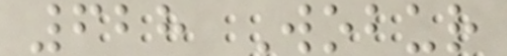628 Wobur
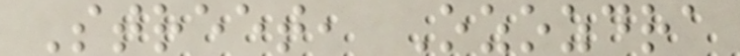Street, Ozozdra
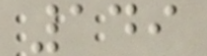149
